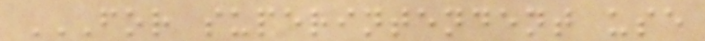FOR SUPERINTENDENT USE
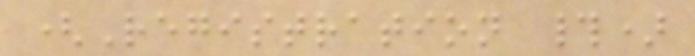(Registration #)
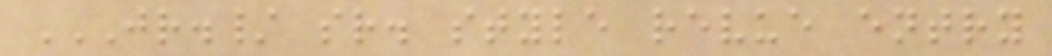JR./ SR. STYLE REVUE ENTRY
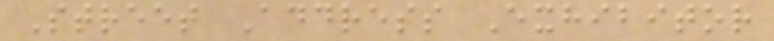Street Address Exhibitor
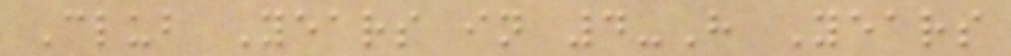Club Years in 4-H Years
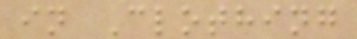in Clothing
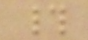#
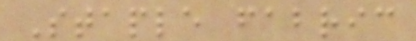Staple fabric
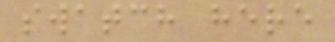swatch here
